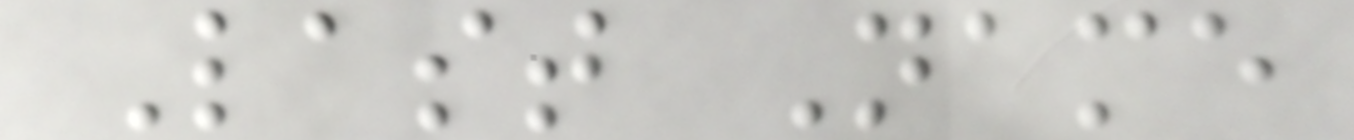Last Name
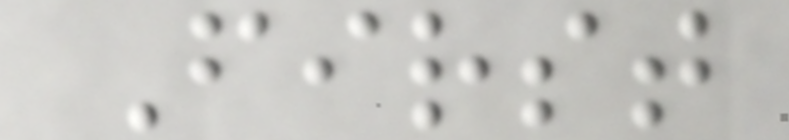First
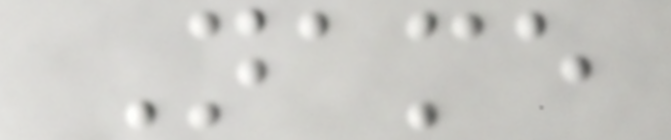Name
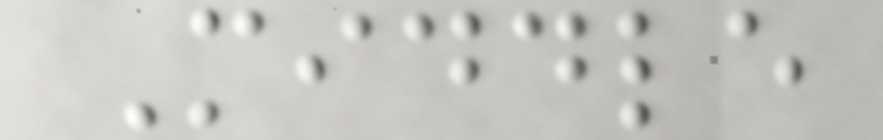Middle
